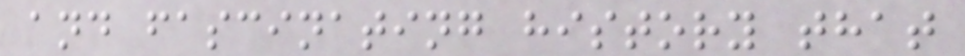and fascinating history that
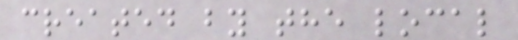created by the local
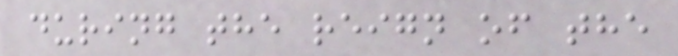during the reign of the
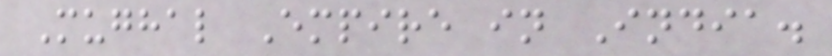Mughal Empire in India.
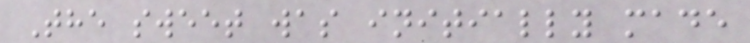The sweet was initially made
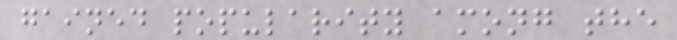gained popularity among the
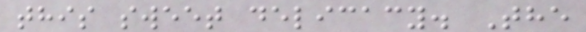this sweet delicacy. The
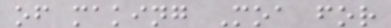of making Moa for
